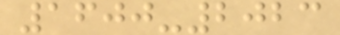1600-2023
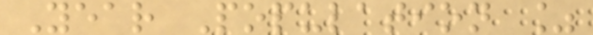Year Population %
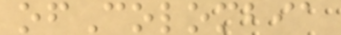ofColombia
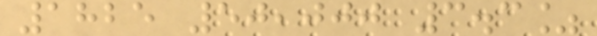1825 50,000 3.3%
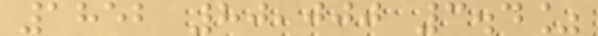1852 80,000 3.4%
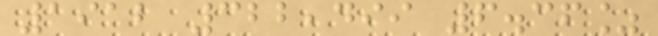1912 322,499 6.36%
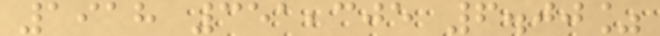1918 351,305 6.00%
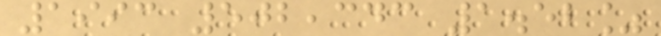1993 502,343 1.52%
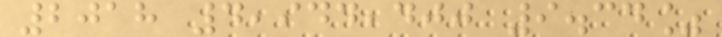2018 4,944,400 9.34%
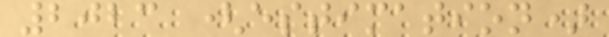2023 (estimation)
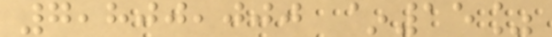7,800,000 ~15%
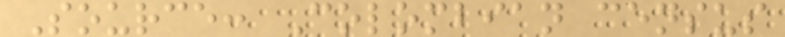Source: Colombian census
